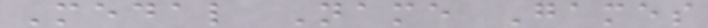Medal Name Games
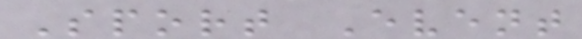Sport Event
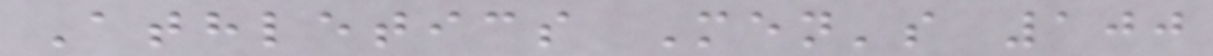Athletics Men's 100
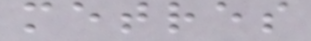metres
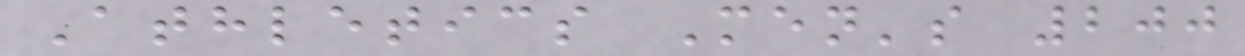Athletics Men's 200
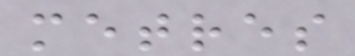metres
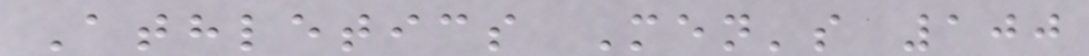Athletics Men's 100
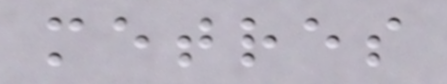metres
